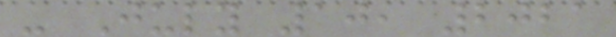- July 10, 2021
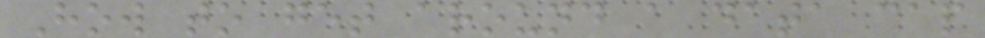How to get around a data cap
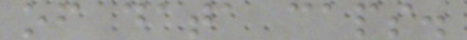of data caps.
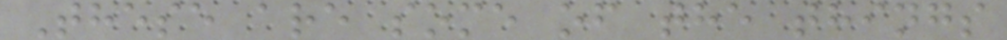These are some of the things
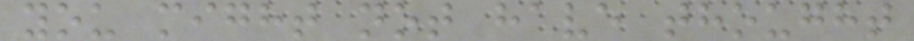you might not have thought
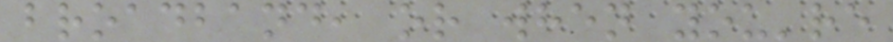broadband, or when you're
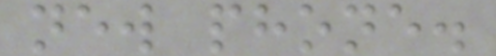new phone.
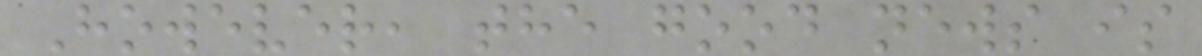However, the good news is
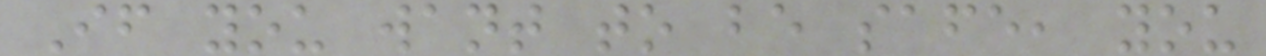If you want to be safe, you
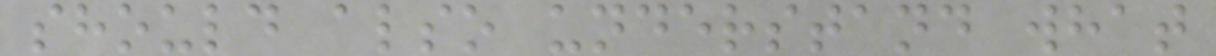should also understand what
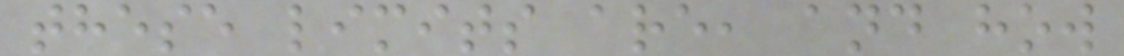these limits are, and how
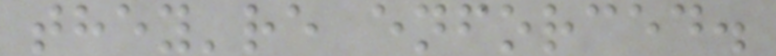they're enforced.
